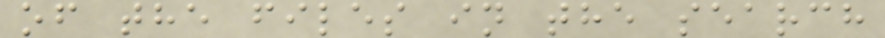of the files in the search
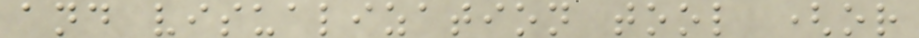and visualization tool (or
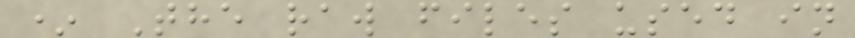* The raw files used in
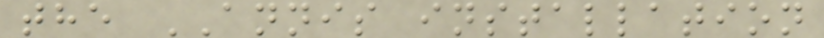the ANNIS installation
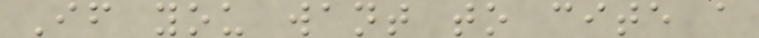If you want to cite a
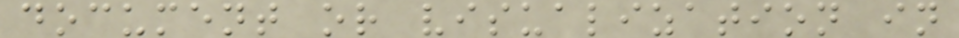document or visualization in
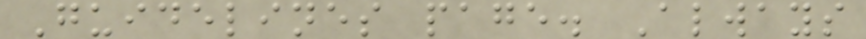Guidelines page. Always
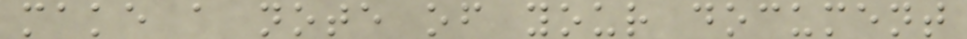make a note of your document
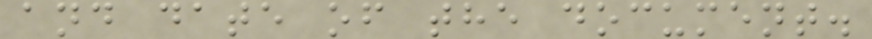and date of the document.
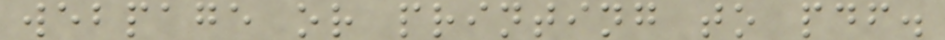webpage or printing to pdf.
